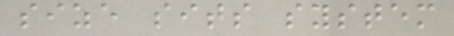size sits system
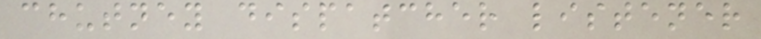chutney dispatcher listener
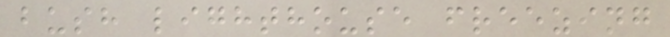bush lighthouse freezing
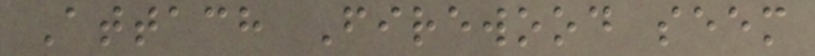Attach Firewood seem
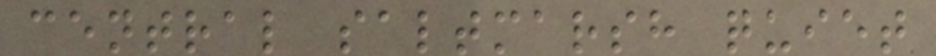central saltmarsh quiet
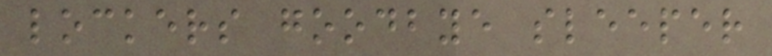lockers goodbye sleeper
